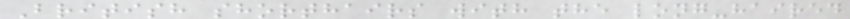British shorthairs with the long-haired
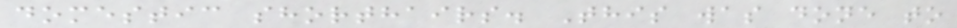domestic shorthairs. This was done to
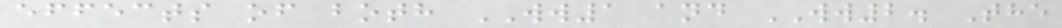effects of both WW1 and WW2. The
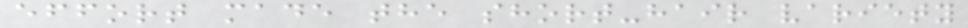effort made the short-hair variety
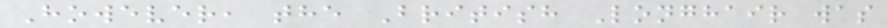However, the British Longhair was
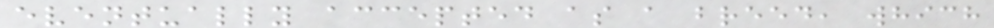eventually accepted as a breed, which
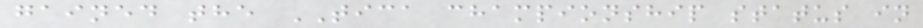gained the TICA championship status in
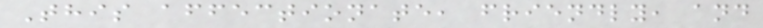This affectionate, friendly, and
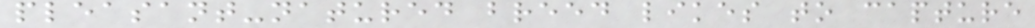pleasant-natured breed likes to capture
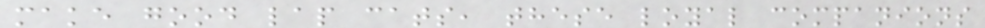make good lap cats, these loyal companions
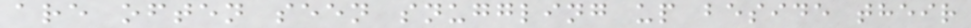are often seen snuggling up beside their
